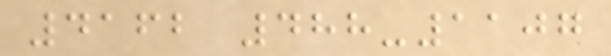4162 488-1107
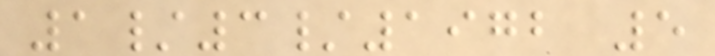1/3/1972 5
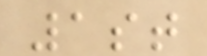1st
